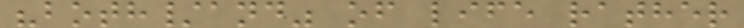"both/and" of life rather
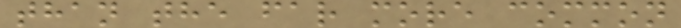than the far more common
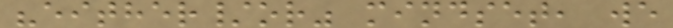"either/or" mindset, we
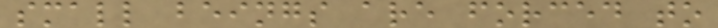small beings are forced to
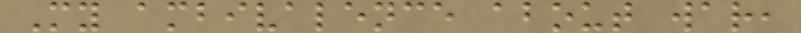My ambivalence about war,
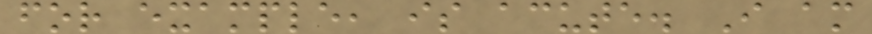for example, is acute. I am
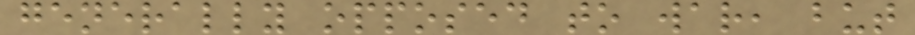generally opposed to war, but
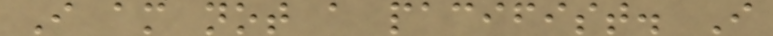I am not a pacifist. I
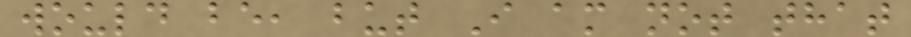would be, but I am not that
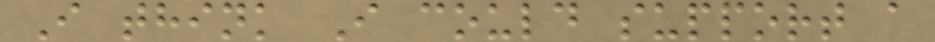I think I could support a
